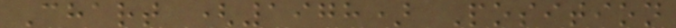Chart (1978) Position
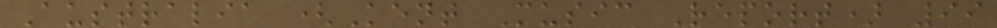Australia (Kent Music Report) 99
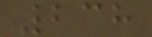238
